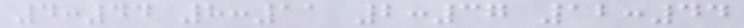4:44 8:11 2:37 12:44
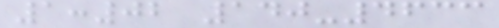1:02 140-4633
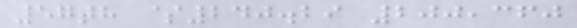57th $240.29 200,360
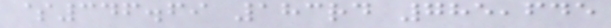$346.69 183rd 785,645
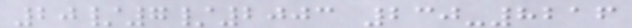20/7/2003 230-8216
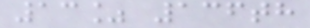13% 136th
